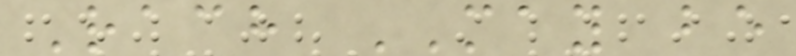Rach MAY be
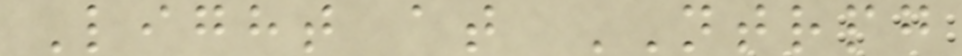Light at NTRPG
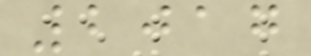2017
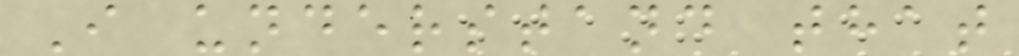I understand that
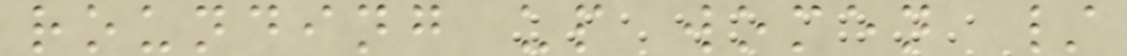rounding up women /
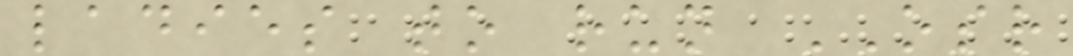ladies to run OSR
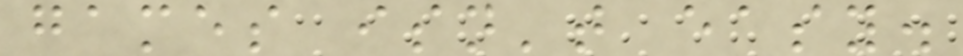games isn't easy.
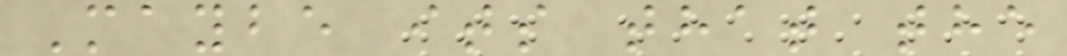Maybe its that the
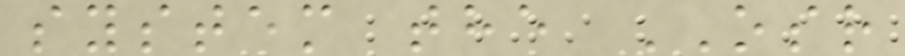system the OSR
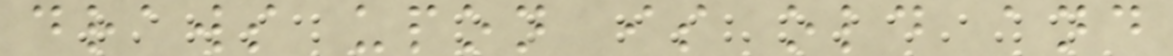draws upon is old and
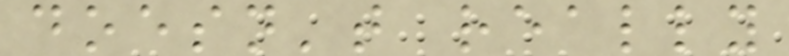doesn't really
